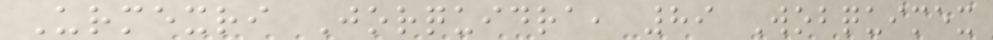Urmexri Jorquidra, 89 Wobquimex
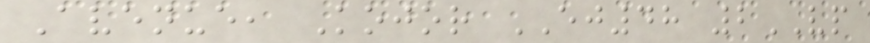Avenue, Kojor EJ48 2VP
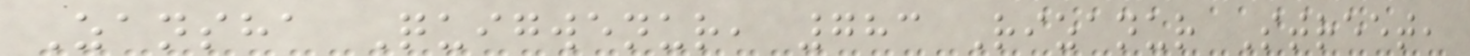Zansha Quigwenur, 783 Rizanur Street,
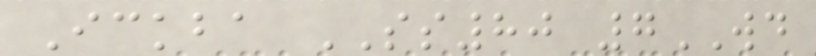Ickba SS80 7WD
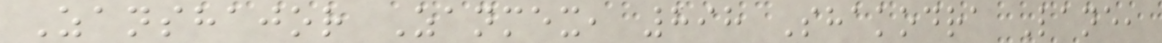Zanshajor Zanmex, 898 Shakodra Lane,
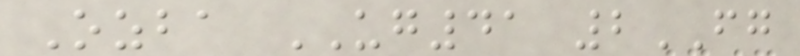Ozba UG41 2FG
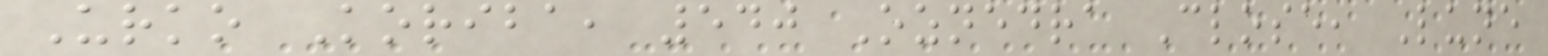Urko Koriba, 540 Oznedra Close, Lune
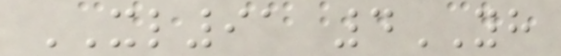XL91 4YH
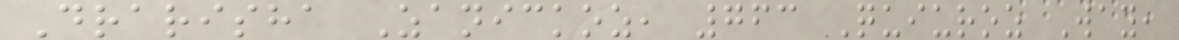Drarisha Zanickoz, 763 Quiuroz Way,
